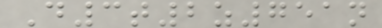D3t2z751n
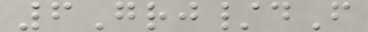6Grj/dF
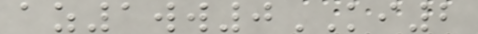az1ww0KI2
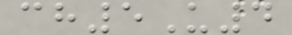ch5U4
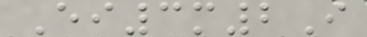Ei3m2I
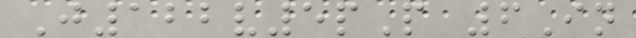J122v5pP 6In
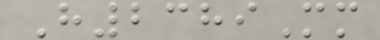H2389Mm
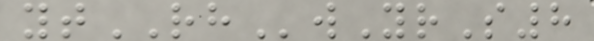ytRHwYrS8
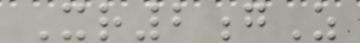Xr2gZ
